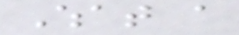What a
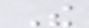The
